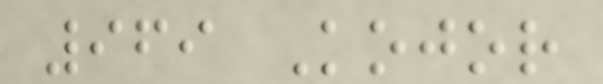969 Kojor
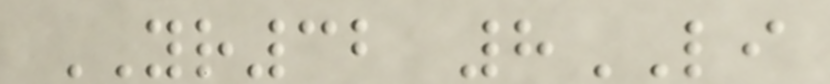YR32 8LI
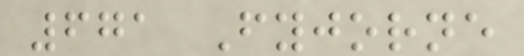671 Fyjorne
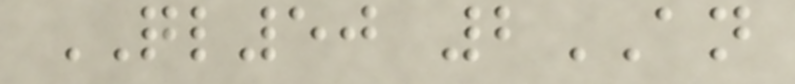QL50 2AN
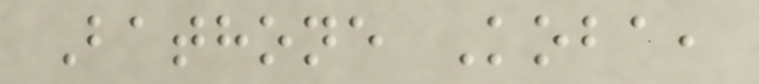Bathone Koba,
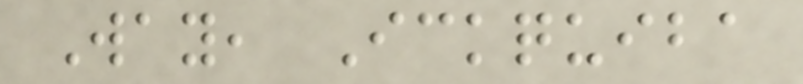Way, Ickquiba
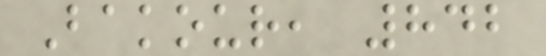Bakour, 842
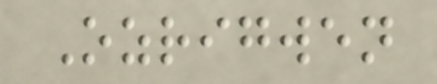Ozrigwen
